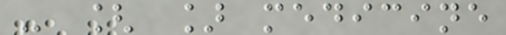- [ ] medicine
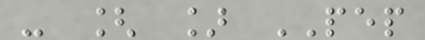- [ ] PEP
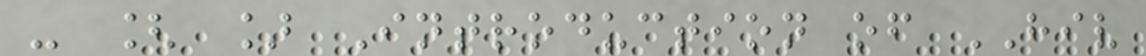- [ ] Introduction of HIV
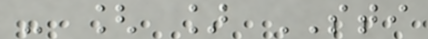- [ ] STI
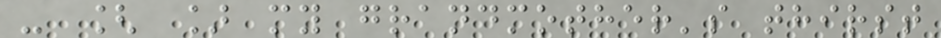- [ ] my grandmother's thirst
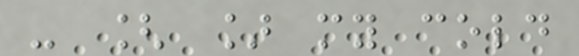- [ ] my cold
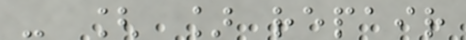- [ ] repair
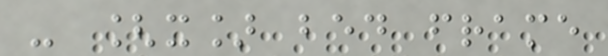- [x] bed frame
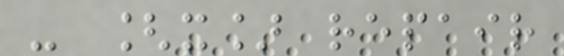- [x] repair
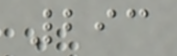293
